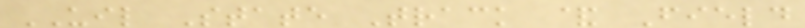UIL State Track & Field
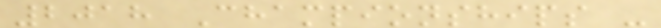2018 Championships -
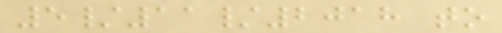5/11/2018 to
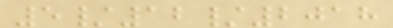5/12/2018
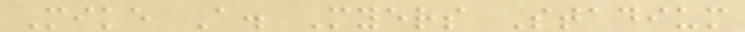Mike A. Myers Stadium
